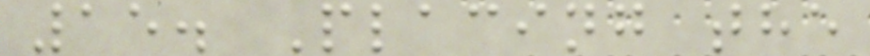15. Placing the
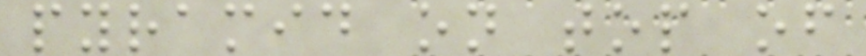pyramid on top of
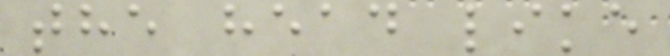the head like
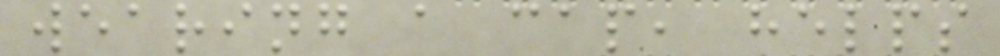wearing a cap, helps
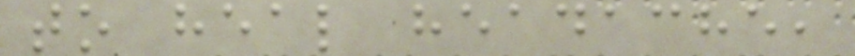to heal headache,
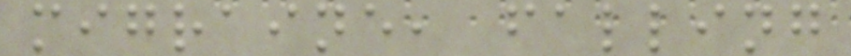migraine, falling
